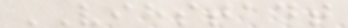VIHSTADT
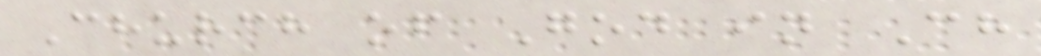Church of God in Ch
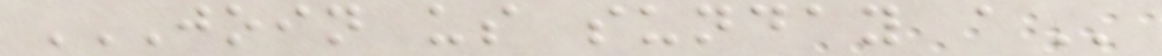JOIN US SUNDAY A
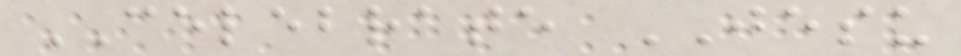CELEBRATE JESU
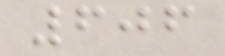606
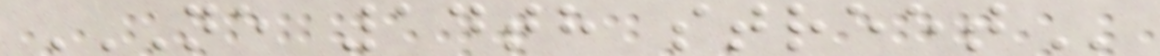NE 14TH STREET
